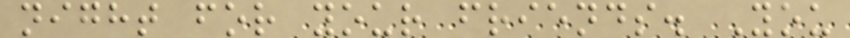night for your friends. You
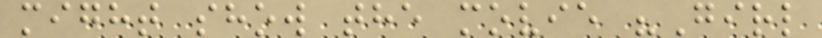might show the movie "Girl
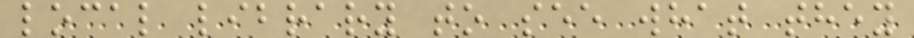local library to see what they
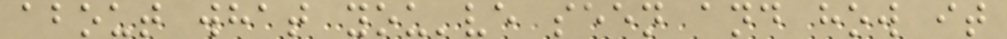about what you've seen and how it
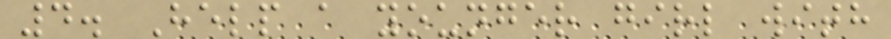4. Help a younger girl with
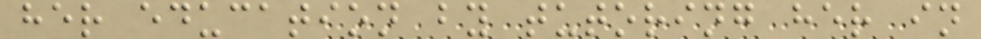her education by tutoring her in
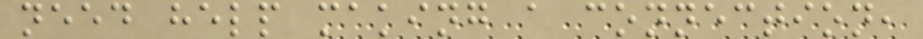need help making a connection,
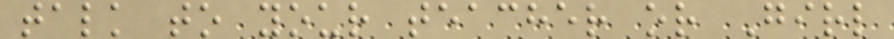talk to your teacher or Girl
